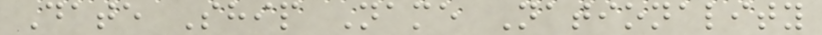Date Ship Name Nationality
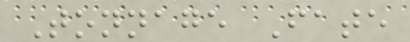Tonnage Fate
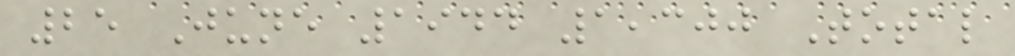25 June 1944 1,300 Total
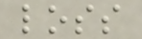loss
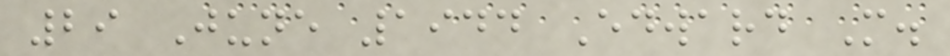29 June 1944 Edward M.
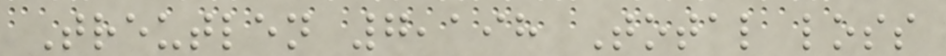Treutlen 7,198 Total loss
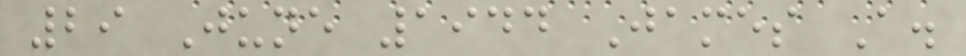29 June 1944 James A.
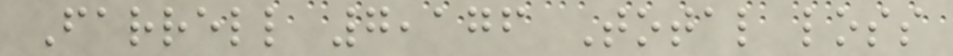Farrell 7,176 Total loss
